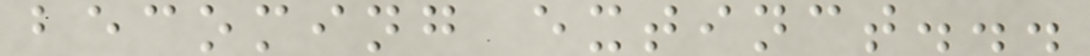becoming extinct...
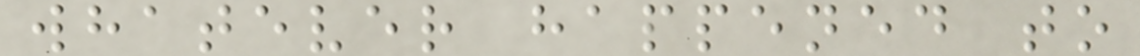whatever happened to
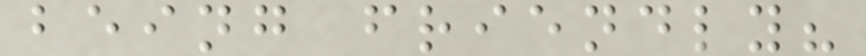being friendly?
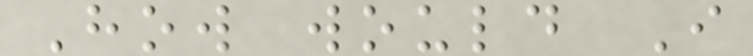How would I
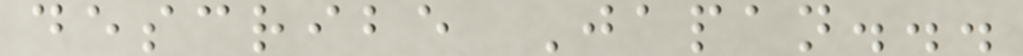describe Japan...
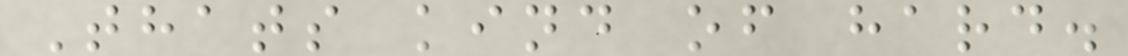Thats kind of hard.
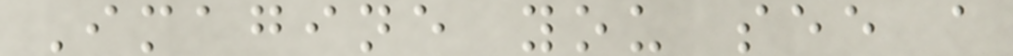Imagine you see a
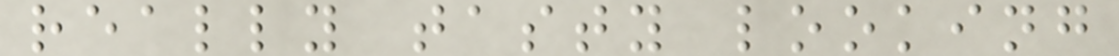really tasty looking
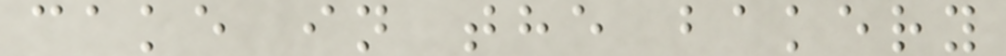cake in the bakery
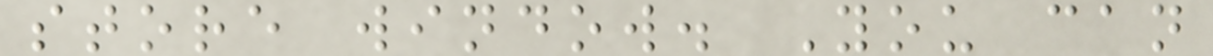store window. You can
